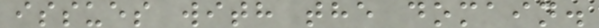issues with the domain.
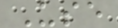Use
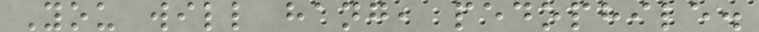You will hang, pedophile.
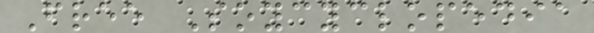Free Soycyclopedia
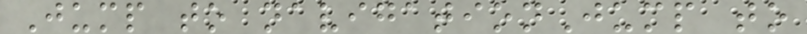Jump to navigationJump to
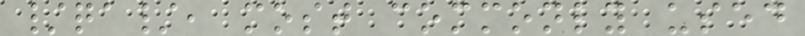/qa/, most commonly used
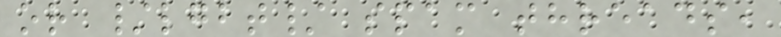or /lgbt/ spam threads,
